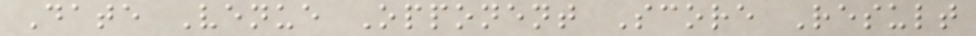Date Venue Opponent Score Result
